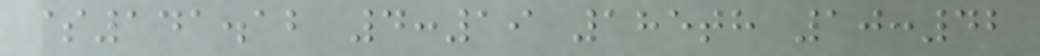$141.12 4:19 185th 10:42
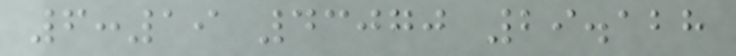6:19 43070 29.128
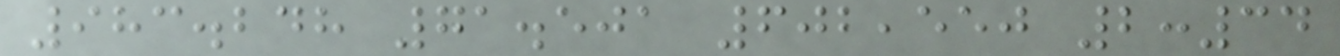983.248 71.501 602,550 2:34
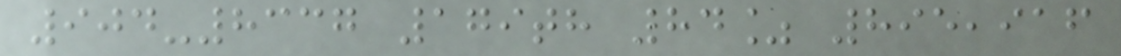904-8337 179th 84% 895,916
